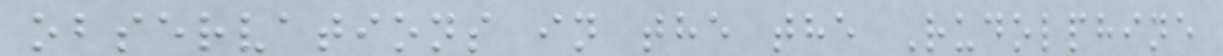observations in the the Rudolphine
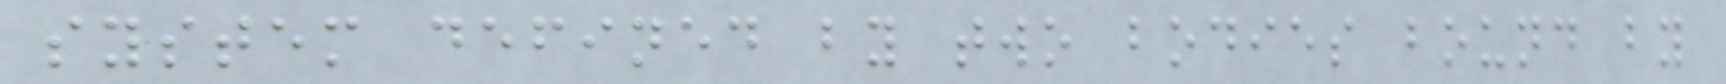system defined by two bodies bound by
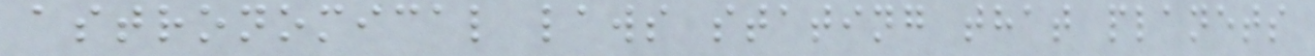astronomical laws stating that planets
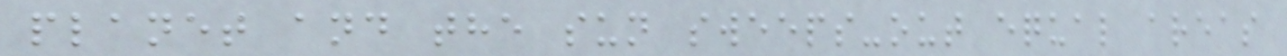planet and the sun sweeps-out equal areas
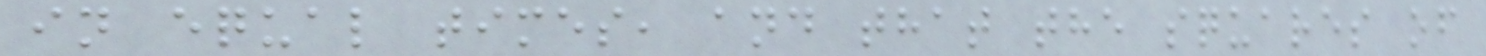in equal times, and that the squares of
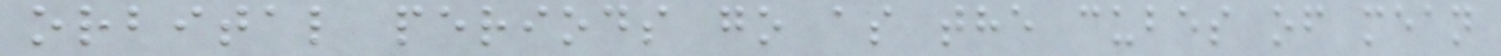orbital periods go as the cubes of mean
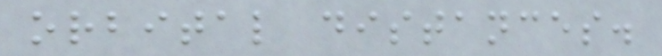orbital distances.
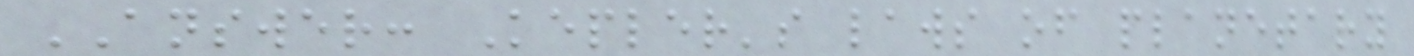ANSWER: Kepler's laws of planetary
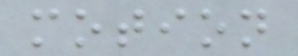motion
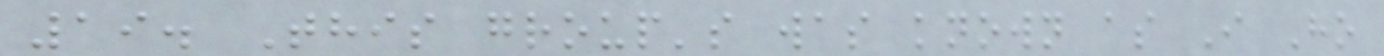19. This group's was known as I Ho
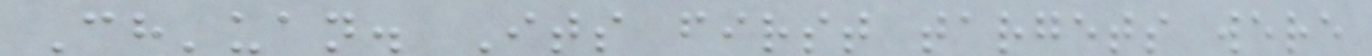Ch'uan. Its first targets were
